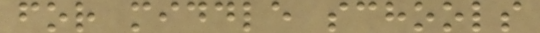for middle schools
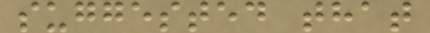suggested that
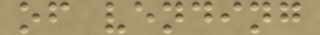of vending
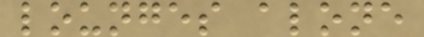lounges alone
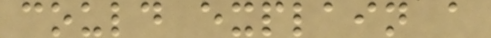could explain a
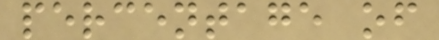percentage of
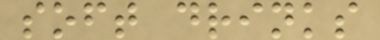soft drinks
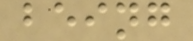being
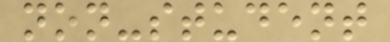non-student
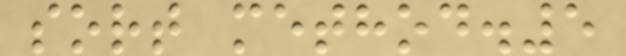sort method.5
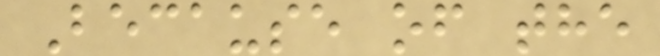Because of the
